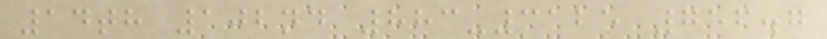14th 102nd 883-3125 756.7
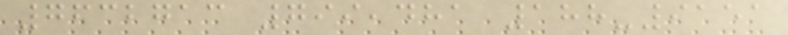7632713 799,481 188-9151
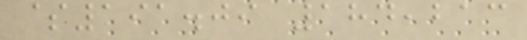$191.09 184,213
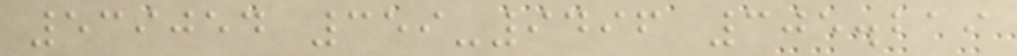539054 359-9496 305.219
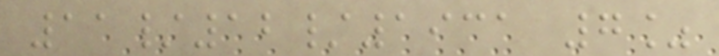11/12/1931 7%
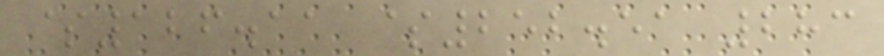$126.11 $252.51 283
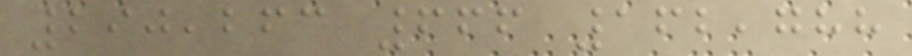290,263 666 162,788
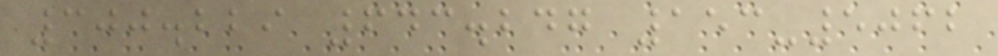300.229 643.247 153-5062
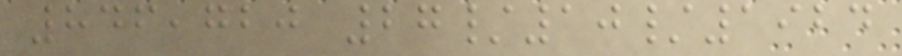846,720 27/10/1924
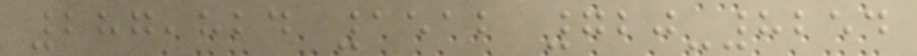287,824 1512 720-8254
